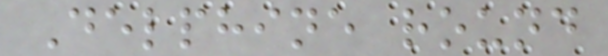Delphine round
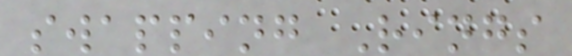swapping Rings
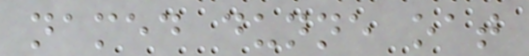named dunne oat
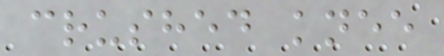crushed knee
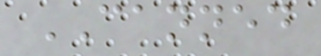CANNED
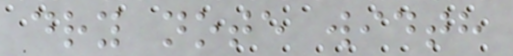dry note width
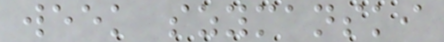week szymanski
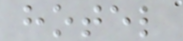hotel
